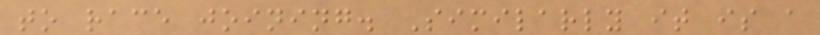to race joining. Similarly it is a
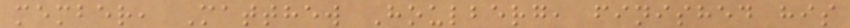member, Matthew Houlberg, finished his
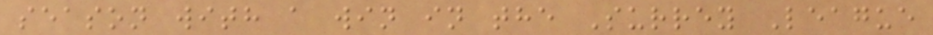season with a win in the Surrey League
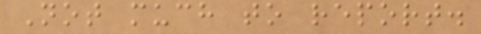Not much to report.
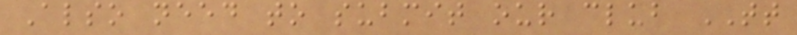Also need to submit our club TT
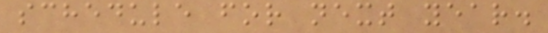schedule for next year.
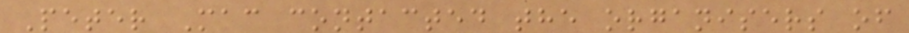Peter Mac contacted the organisers of
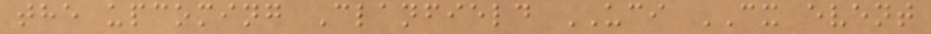the upcoming Clanfield UCI CX event
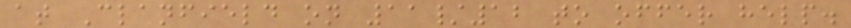at Clanfield on 11/12 to offer help.
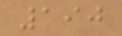190
